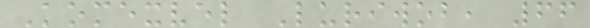Komexvel Luriwob, 66
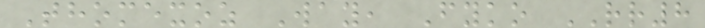Thomexoz Way, Fyko RR8
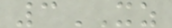3XZ
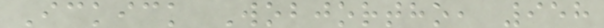Ickick Wobjortho, 958
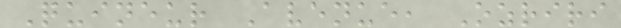Quineur Avenue, Ozriri
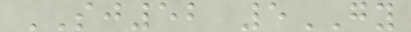SJ52 5GY
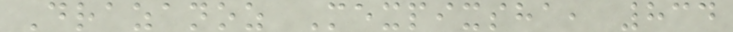Drazanoz Mexpixsha, 834
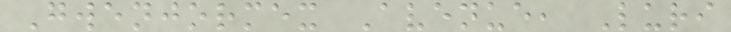Gwenjormex Avenue, Luri
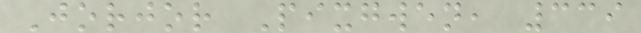Jorjor Pixgwen, 339
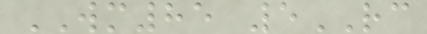WM85 5RC
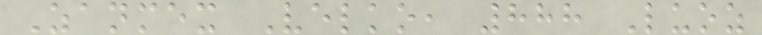Zanmex Velko, 888 Luoz
